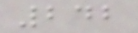242
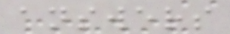answers
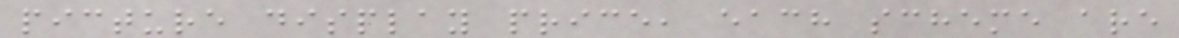picture display price, each scheme are
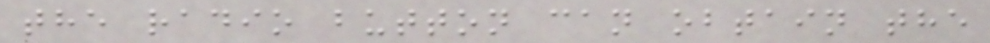the radio button can obtain the
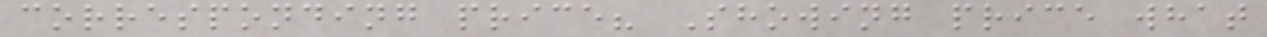corresponding price? Showing price what
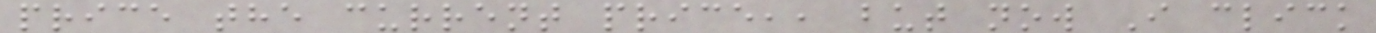price the current price,, but now I click
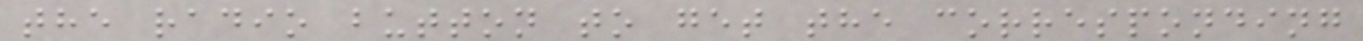the radio button to get the corresponding
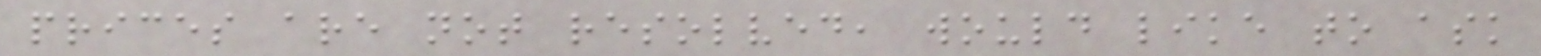prices are not resolved, would like to ask
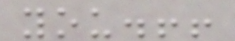you.!!
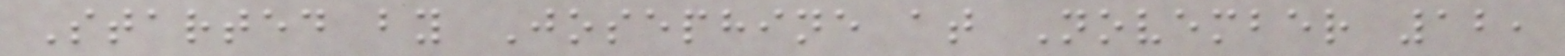Started by Josephine at November 12,
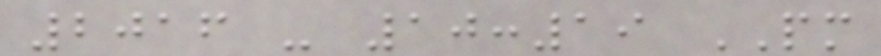2016 - 10:19 PM
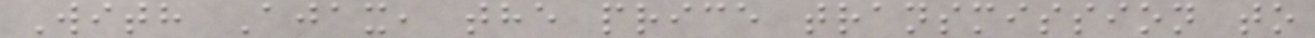With Ajax, the price transmission to
